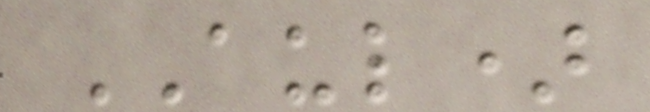AUL)
